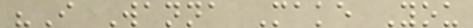"I Wanna Make You
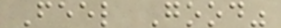Feel Good"
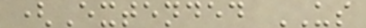(Extended US
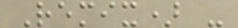Remix) -
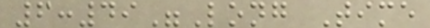6:49"Long Time
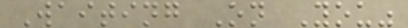Waiting On You"
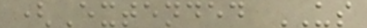(Extended US
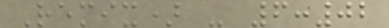Remix) - 6:02
